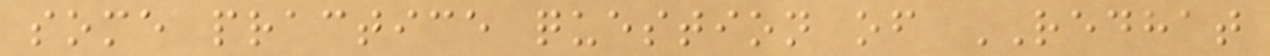some practice question of REDHAT
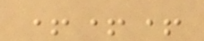+++
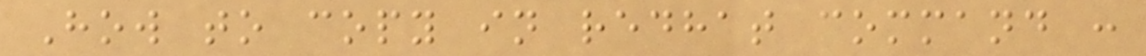How to copy in redhat command :
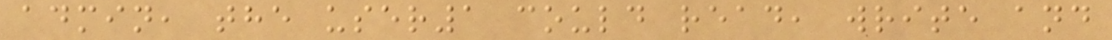admin, the user1 could read, write and
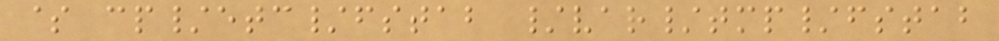$ cp/etc/fstab /var/tmp/fstab
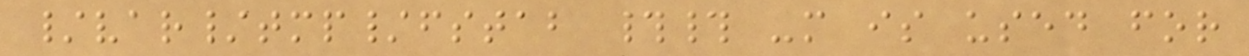/var/tmp/fstab ## -m is used for
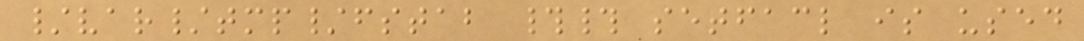/var/tmp/fstab ## setfacl is used
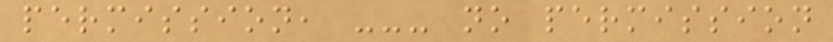permission, --- no permission
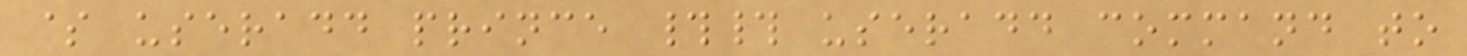$ useradd prince ## useradd command to
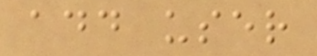add user
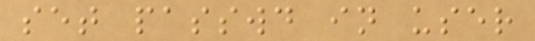set passwd in user
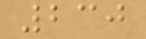230
